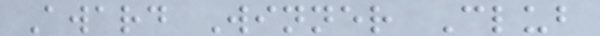Award Winner Club
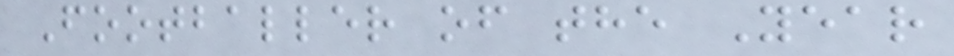Footballer of the Year
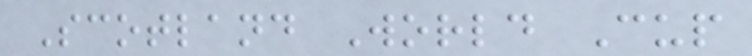Scotland World Cup
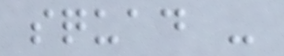squad -
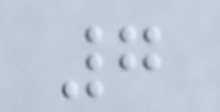7
